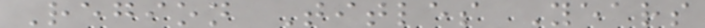Region Titles Years
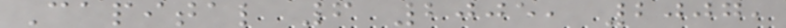Capital 6 2005, 2007,
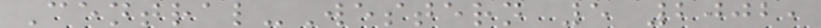Central-Western 5 2002,
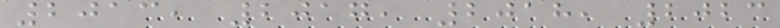2013, 2017, 2018, 2023
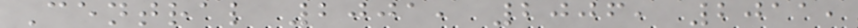Central 2001, 2006, 2011,
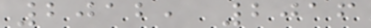2012, 2016
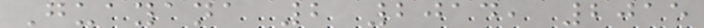Guayana 2 2014, 2015
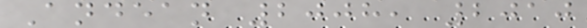Andean 2008, 2010
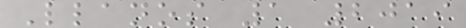Llanos 1 2019
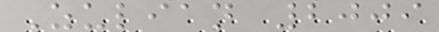Zulian 2009
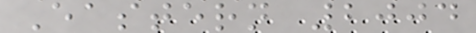Eastern 2004
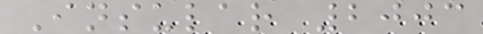Insular 2003
